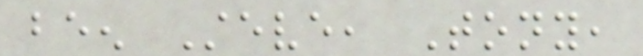been Steve, Tony,
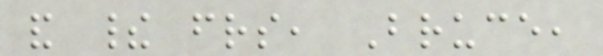and their friends, Bruce,
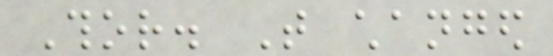Thor. That changed
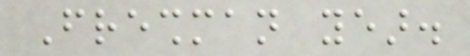Freshman year.
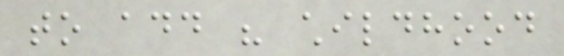to add his childhood
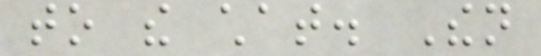to the chat. Then
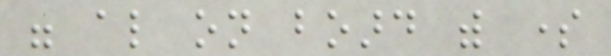were also on board with some
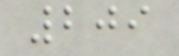209
